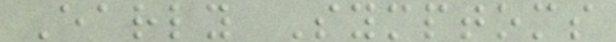Early Symptoms
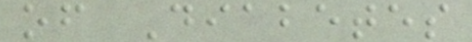of Diabetes
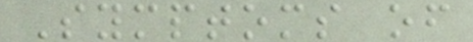Symptoms of
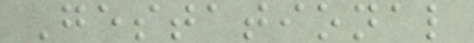Gestational
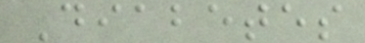Diabetes
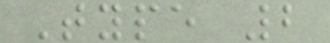Type 2
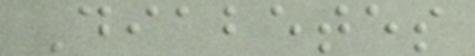Diabetes
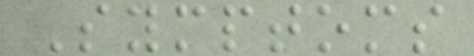Symptoms
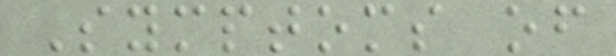Symptoms of
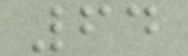64
